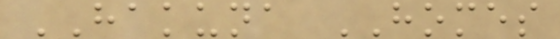HAKUNA HOMES
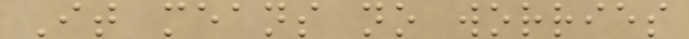It means no worries
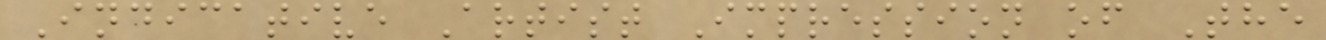Indicative Artist Impression of The
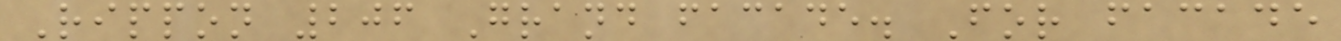Rippon 206 Grand facade. For facade
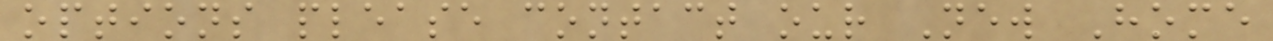options please contact our New Home
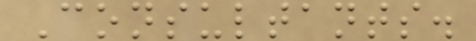Consultants.
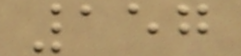157
